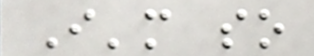I'm so
